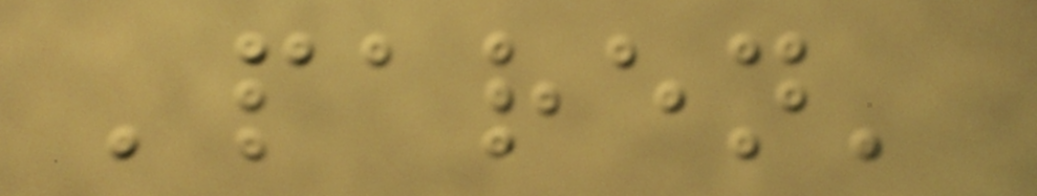'paren'
